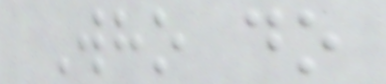Who do
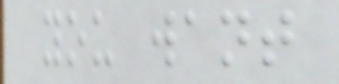you want
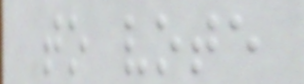to vote
